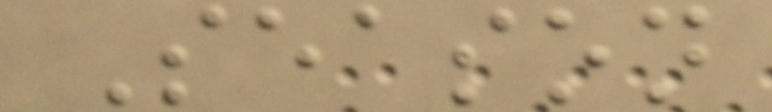Season
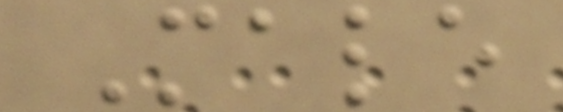Male
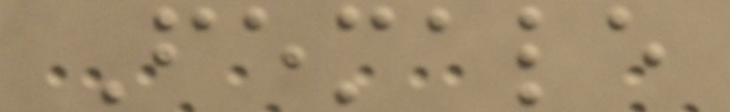Female
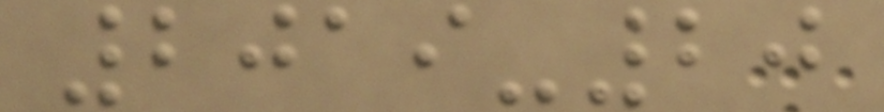2019-20
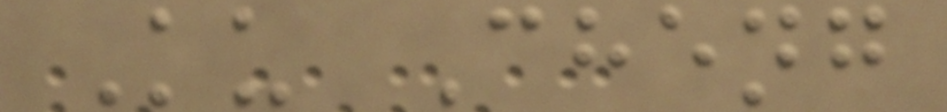Ku Cheng
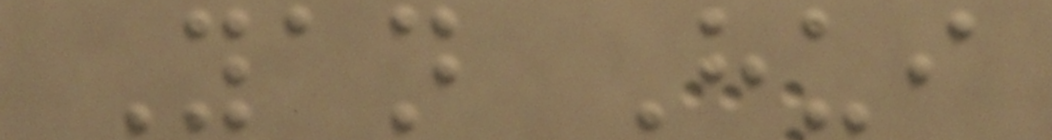Yan Hui
